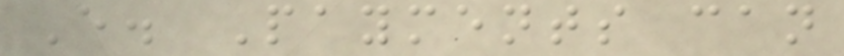E. Payments can
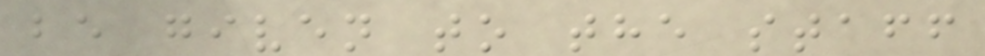be given to the staff
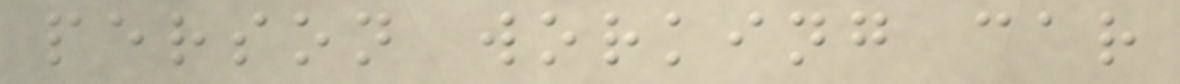person working car
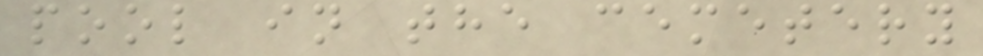pool in the cemetery
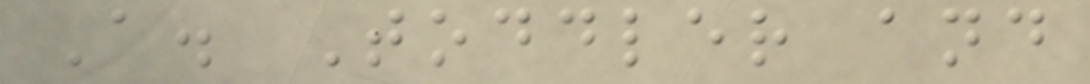A. Toddler and
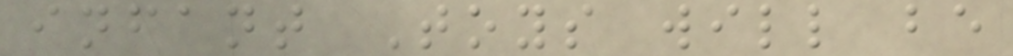infant Toys will be
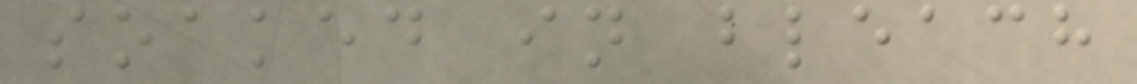soaked in bleach
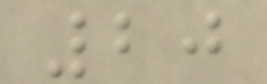20
